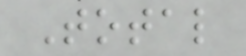Total
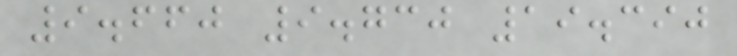9.660 9.730 19.390
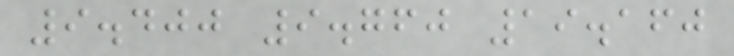9.400 9.760 19.160
